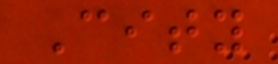City
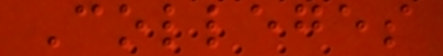Colleges
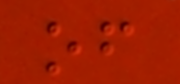of
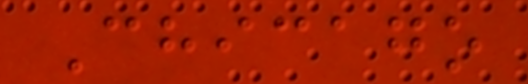Chicago
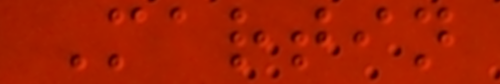Martin
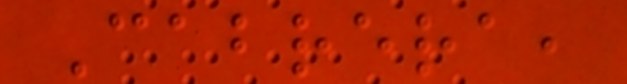Cabrera,
